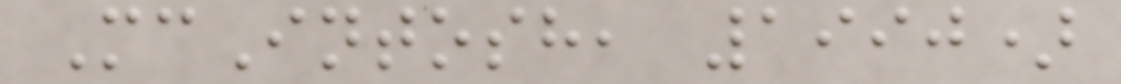McIntosh, 1990)
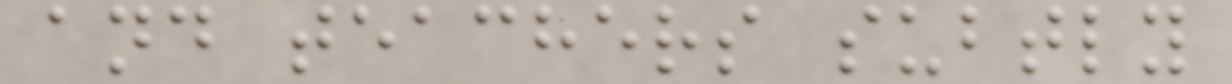and teachers subtly
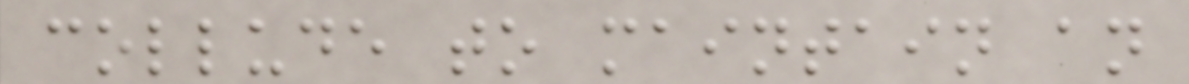collude to maintain an
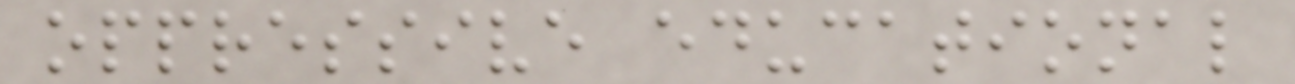oppressive educational
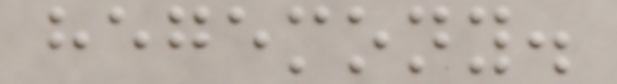hegemony.
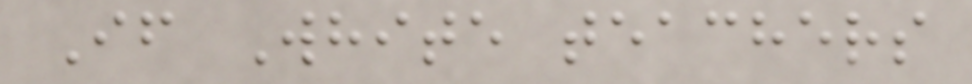If White teachers
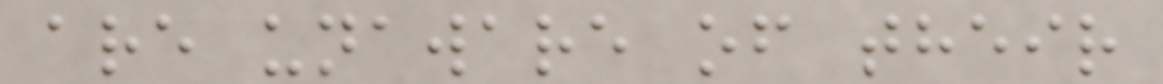are unaware of their
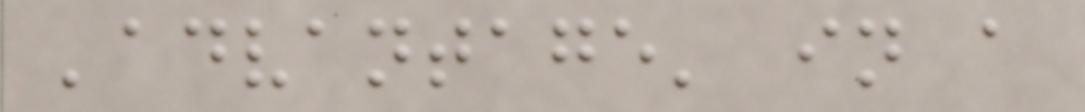'advantage' in a
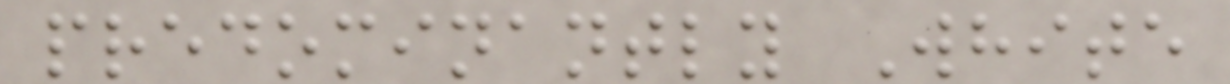predominantly White
